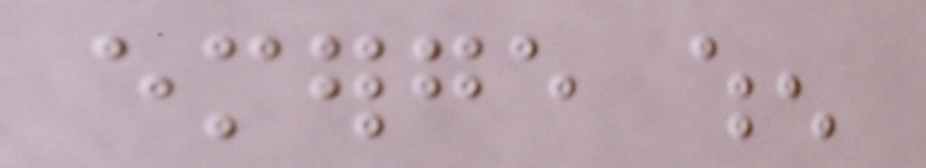emerge when
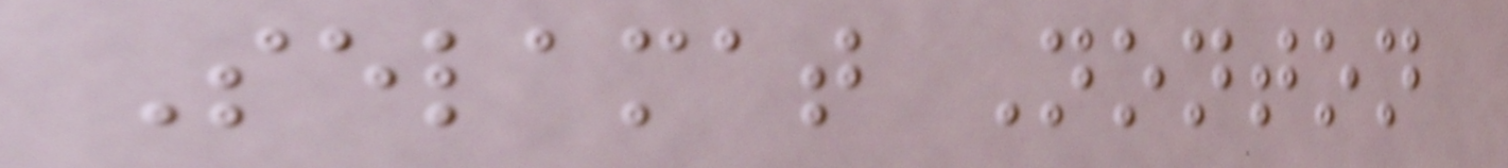Selamat Nonton
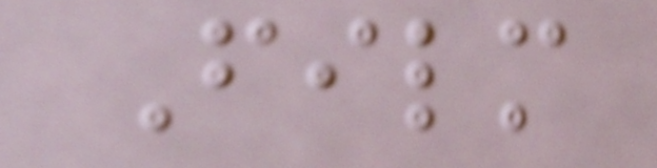Film
